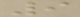9
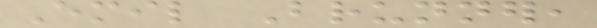Emil Brunner,
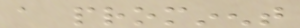a prominent
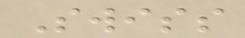Swiss
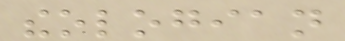theologian
